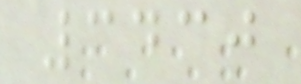3430
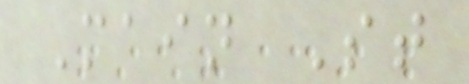Main St
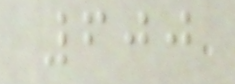600
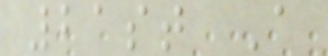21st A
